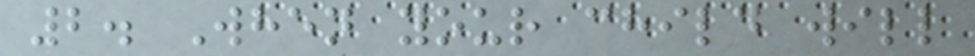2. When your child will
